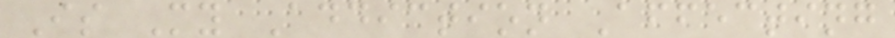Is My Addiction Affecting
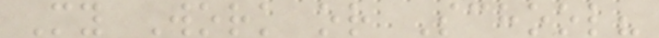My Work or School?
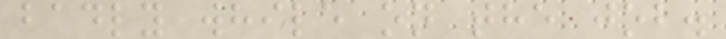badly while on the job.
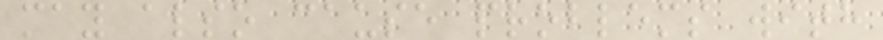may also cause problems with
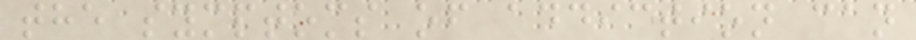the symptoms of addiction can
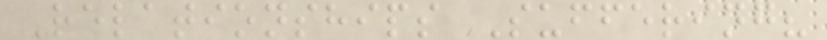Relationships Suffering?
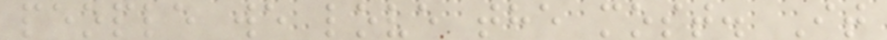people we love the most. It
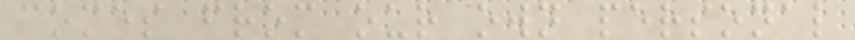comes from our own personal
